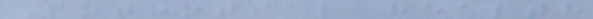Potential health
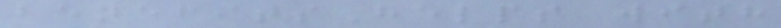benefitsHelps with
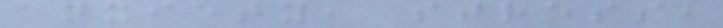anxiety, stress,
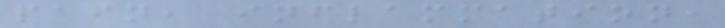pain, inflammation,
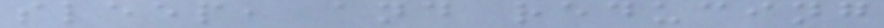sleep, and reducing
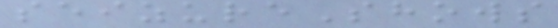seizureShows
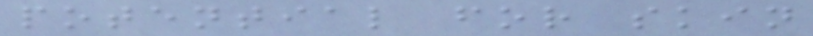potential for skin
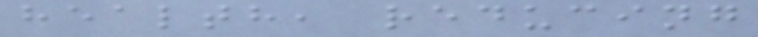health, reducing
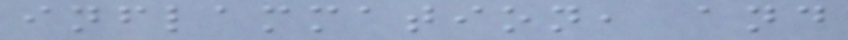inflammation, and
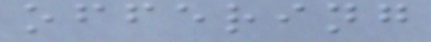offering
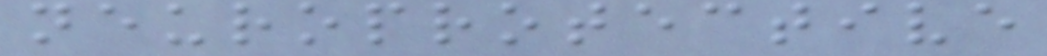neuroprotective
